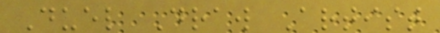Duel Draw Artist
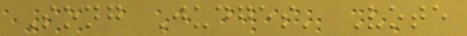Song Judges' Vote
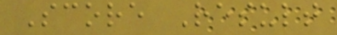Score Result
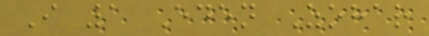I 1 Eden Zohar
